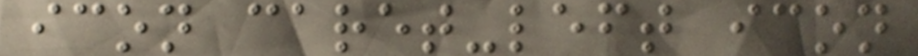icon caret-left icon
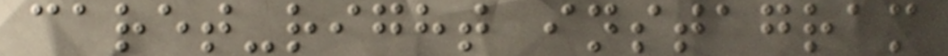caret-right instagram
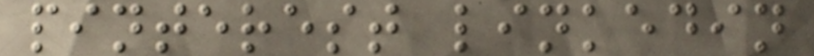pinterest linkedin
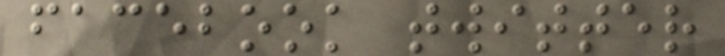facebook twitter
